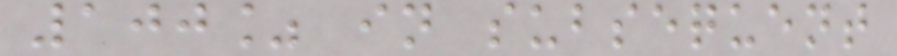100% in subsequent
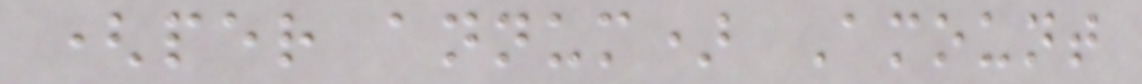(per annum) Amount
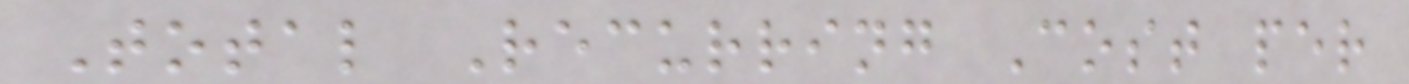Total Recurring Cost per
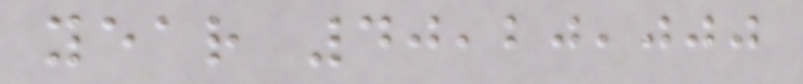year 40,20,000
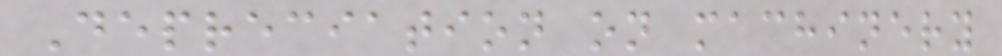Depreciation on machinery
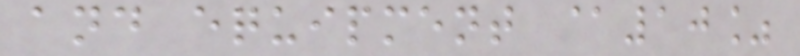and equipment @10%
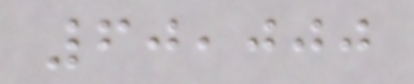60,000
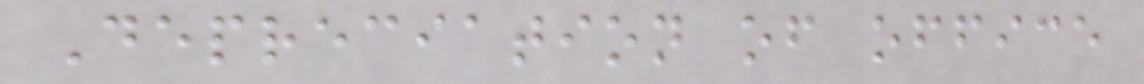Depreciation of office
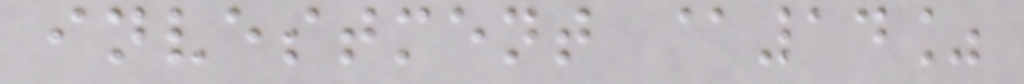investment @14%
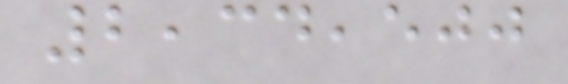2,34,500
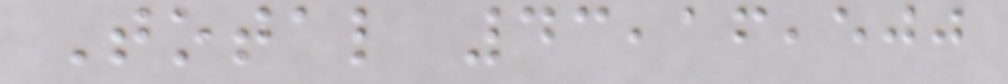Total 43,16,500
